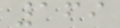169
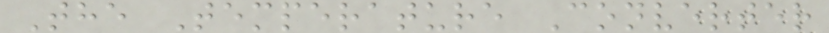The Temperature Converter
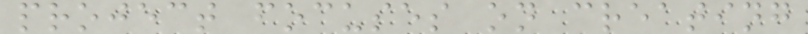project focuses on creating
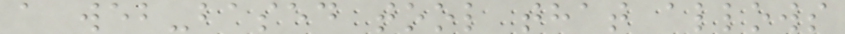a web-based tool that allows
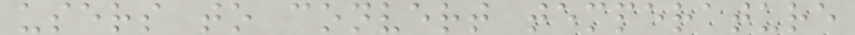users to convert temperature
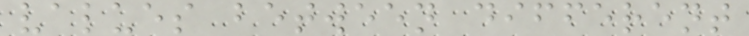values between different
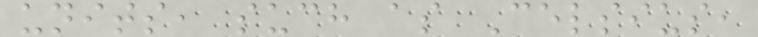units, such as Celsius,
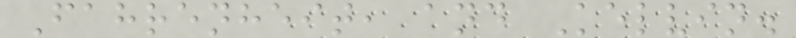Fahrenheit, and Kelvin.
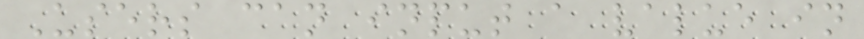Users can input a value in
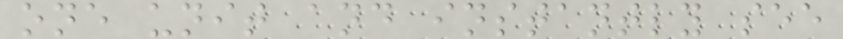one unit and instantly see
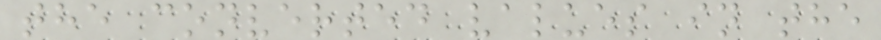the converted values in the
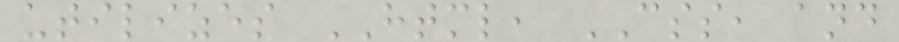utilizes HTML, CSS, and
